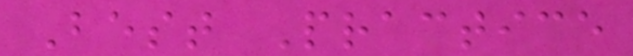Best Practice
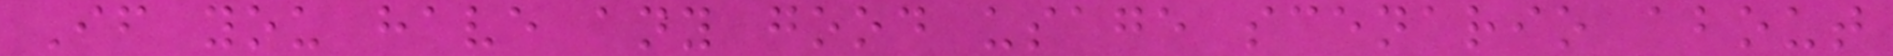If you have any good usage scenario about
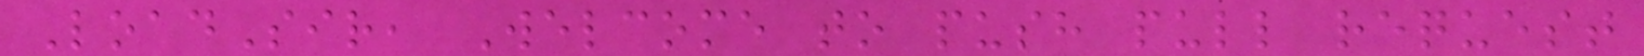LoadSir, Welcome to push pull request
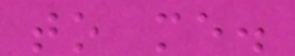to me.
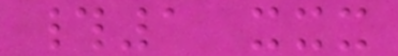#1 xxx
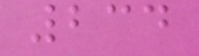234
